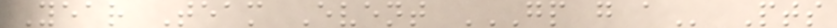Year Team Event GP G A Pts
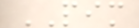PIM
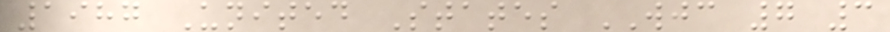1987 United States WJC 7 3
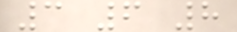3 6 8
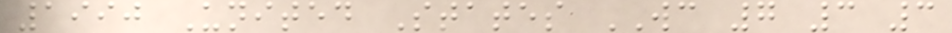1990 United States WC 7 3 3
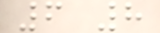6 8
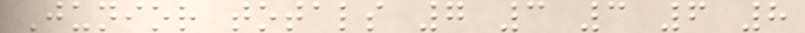Junior totals 7 3 3 6 8
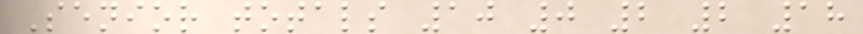Senior totals 10 0 2 2 18
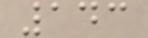143
